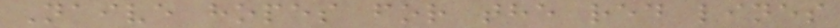Naive hopes for the red lines
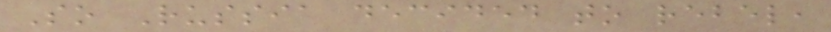So Russia decided to rebel,
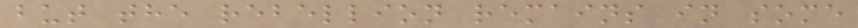but the rebellion remains in some
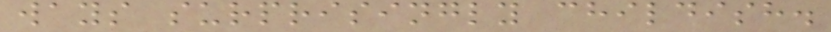ways surprisingly childish.
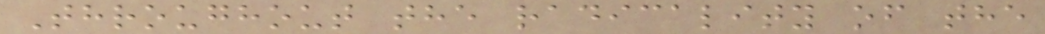Throughout the radicality of the
